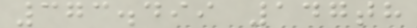373.499 147th
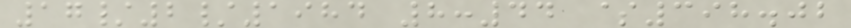17/2/1984 8:44 $398.02
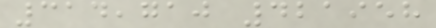314,710 421958
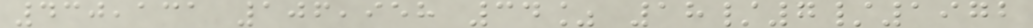430,131 106,958 34% 18/7/1972
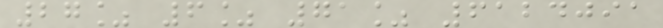27% 6% 71% 6124091
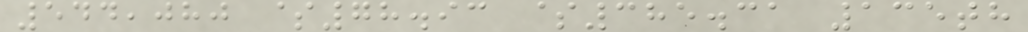544,080 $78.93 $385.31 135th
